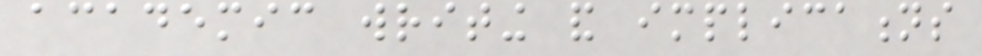academic writing and implications
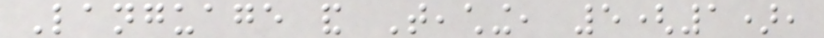Language and Teaching, 5(1),
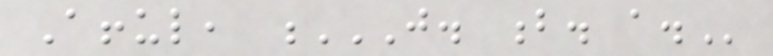Afful, J. B. A.
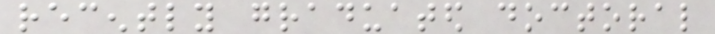recently graduated doctoral
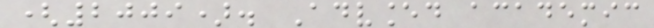(2009). Advanced academic
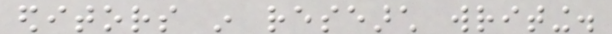editors in research writing.
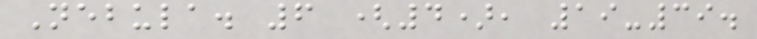Nebula. 6 (4), 19-39.
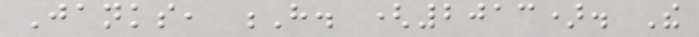Janks, H. (2013). The
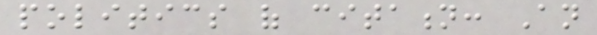politics of citation: An
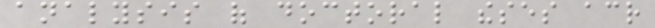analysis of doctoral theses across
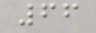66
